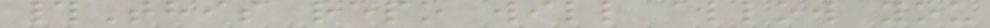#This repo will allow you
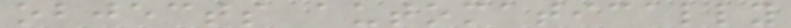objects automatically
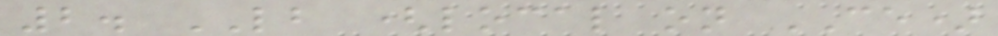2. LB (local on CE)
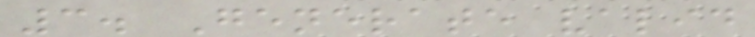3. Generate valid
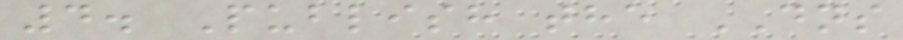4. Publish the DNS
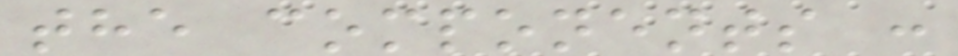the components :
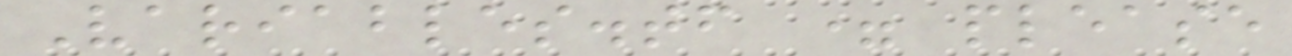Variables.tf = please
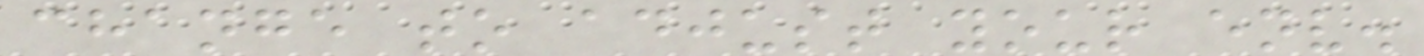change to adjust your env.
